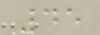45
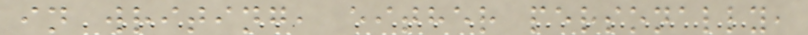in writing, either personally,
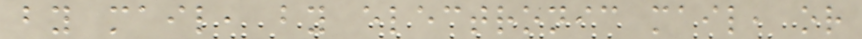by mail, by electronic mail, or
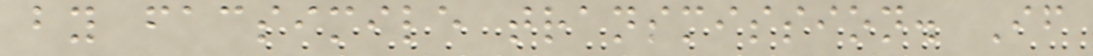by facsimile transmission. If
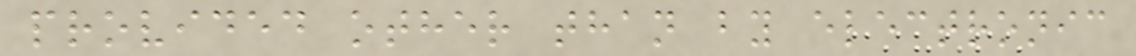provided other than by electronic
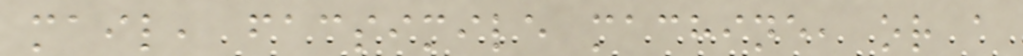mail, facsimile machine, or a
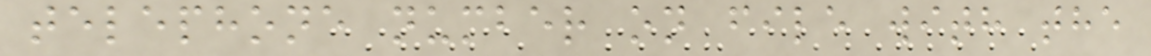telephone number on file with the
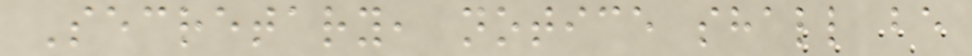Secretary, notice shall be
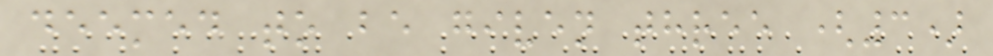deemed to be given three (3)
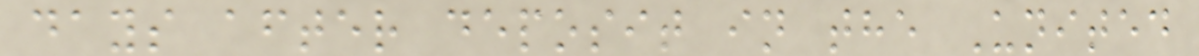days after deposit in the United
